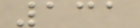131
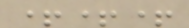+++
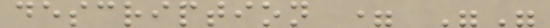description = ""
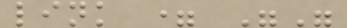link = ""
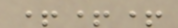+++
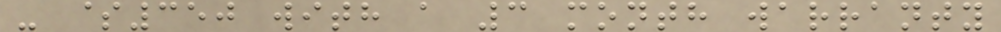- $350 with a 3 month warranty
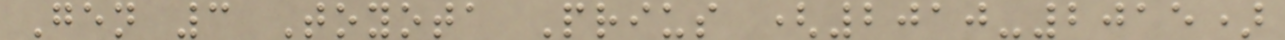Gen 3 Toyota Prius (2010-2015)
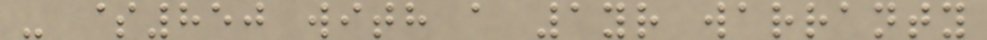- $850 with a 1yr warranty
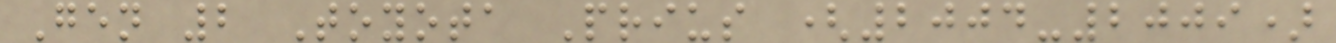Gen 2 Toyota Prius (2004-2009)
